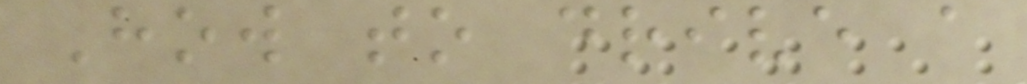How to drive a
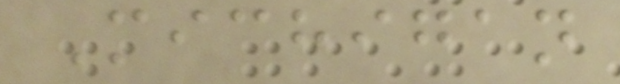Michigan
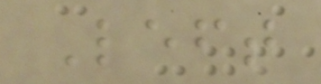Left
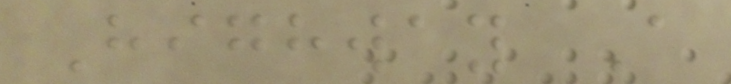Highway A
